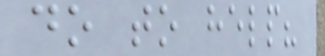do to help?
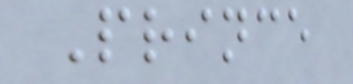Prince
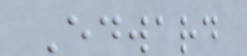Edward
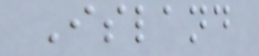Island
